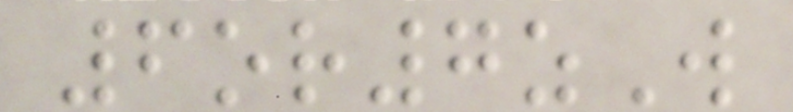6or7zW
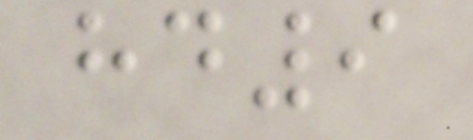hd9
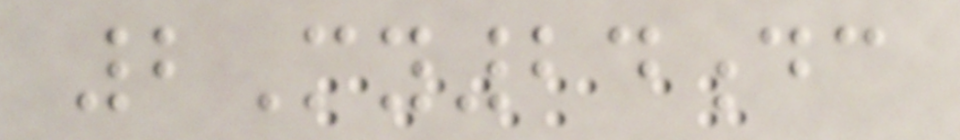2My24dc
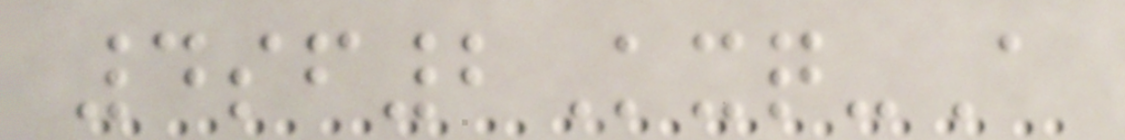4sf2Kxq-A
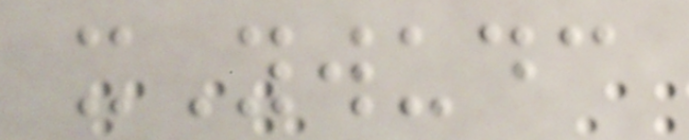xYwudc
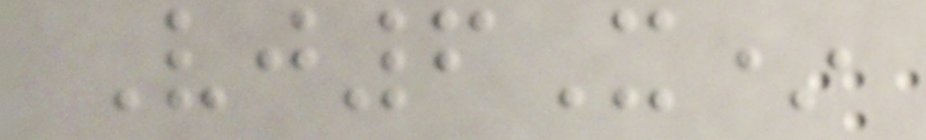Vj6X*
